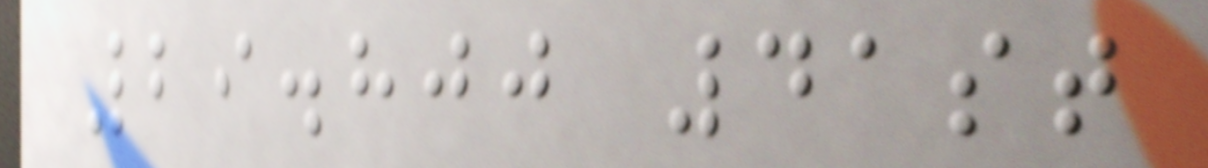29.800 41st
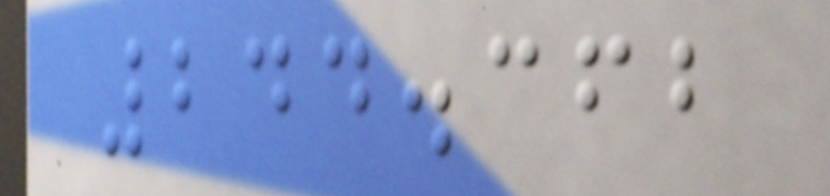244.362
